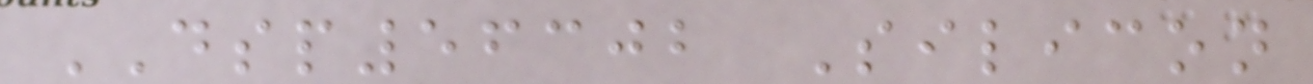DSP56302 Silicon
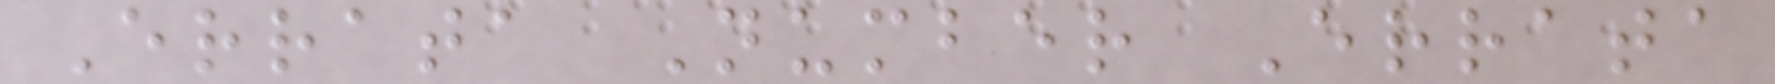Errata Number Errata
